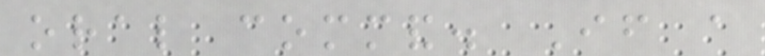oral command. If a
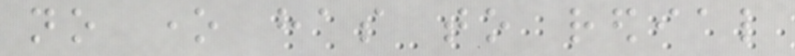no one has to redial
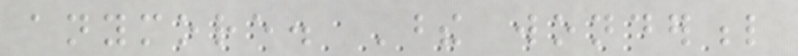anymore. These wonderful
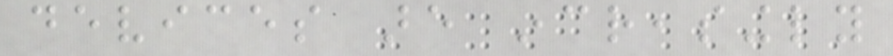devices are increasingly
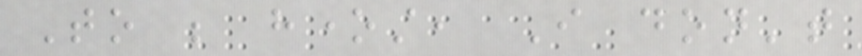To be honest, I don't
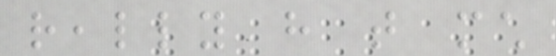really have that much
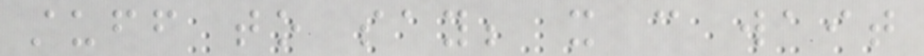stuff to say; it can wait
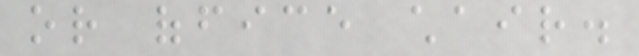or office chair.
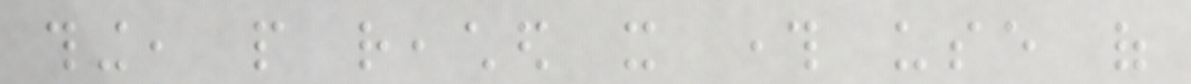thing, people reached it through use of
